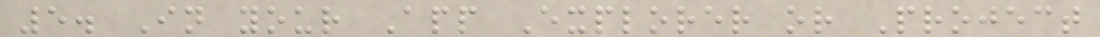5. In your App Explorer or Project
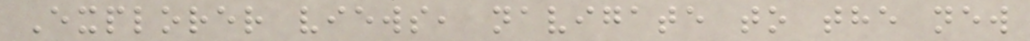Explorer views, navigate to the new
